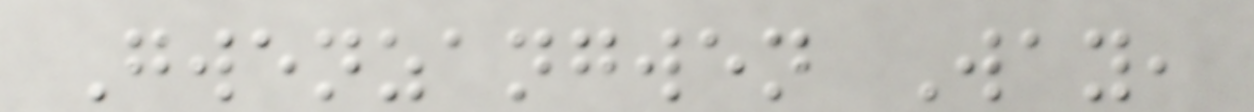Gwenzangwen Way,
